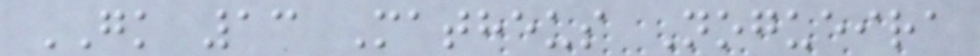GK 13 Matheus Nogueira
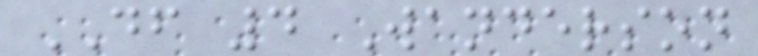DF 4 Wanderson
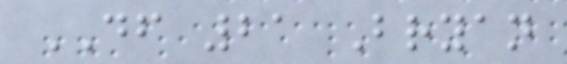DF 21 Bryan
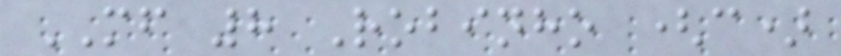MF 8 Robinho (c)
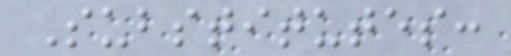Substitutes:
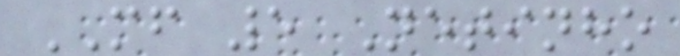MF 5 Netinho
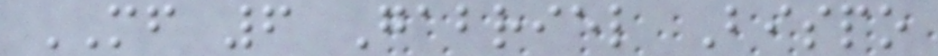MF 6 Gabriel Bispo
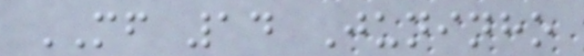MF 14 Juninho
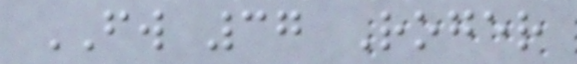FW 37 Roger
